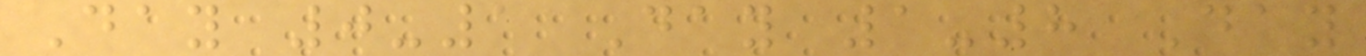Day 0-1 Day 1-8 Day
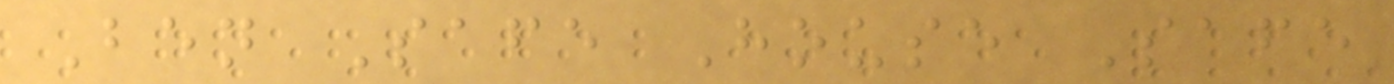Ben Safe House Safe
